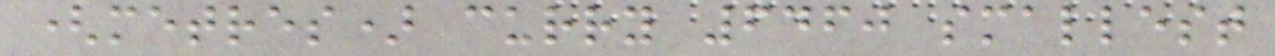(metres) curry 6460 smallest
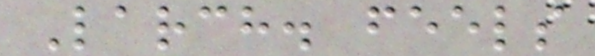Larch. feels
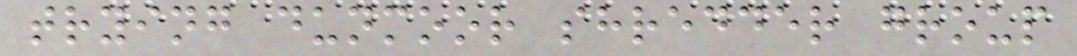trying dunmoor shredder group
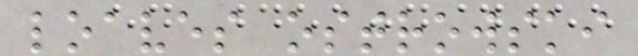loaves ostrowski
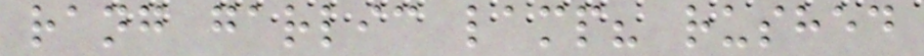rang garlic lamp? rushed
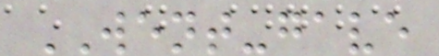WENT-gave
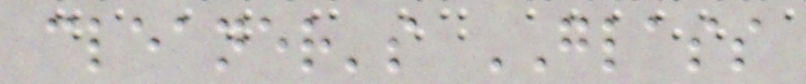cleaner's GLASS
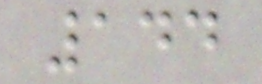144
